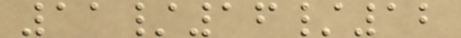11/16/12
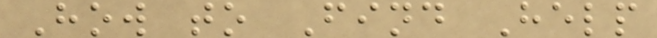How to Find Help
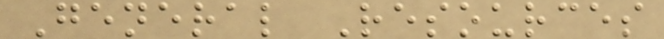General Resources
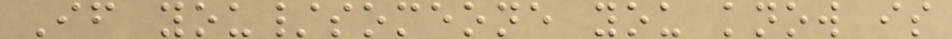If you/someone you know is
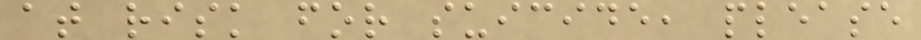at risk for suicide, please
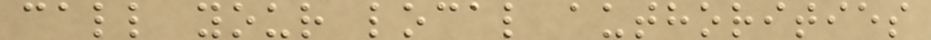call your local authorities
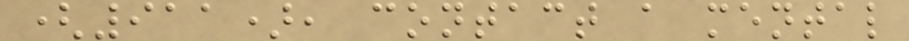(911), contact a mental
